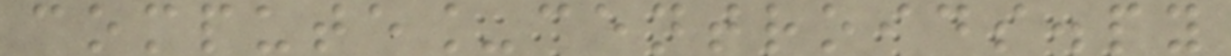compute_centroids.py
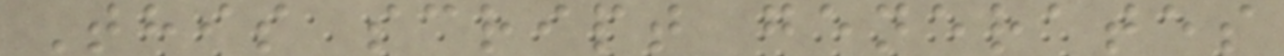This script generates
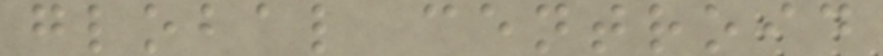global centroid
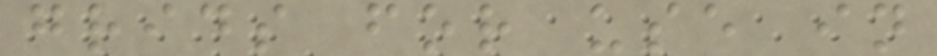grids for use in
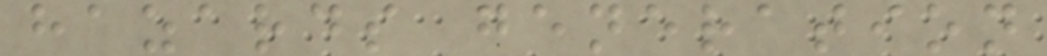hazards generation
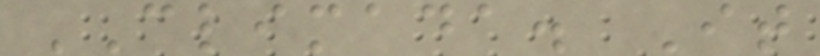CLIMADA. It
